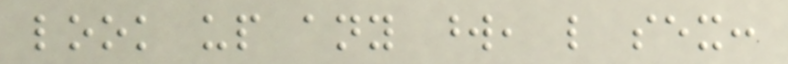look up any word, like sex:
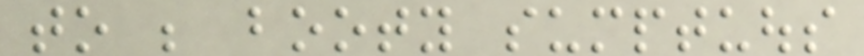to be booty sumptuous
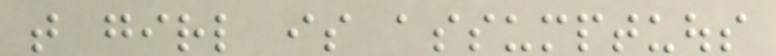that girl is assumptuous
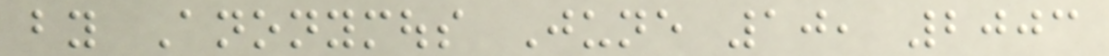by Anonymous June 10, 2003
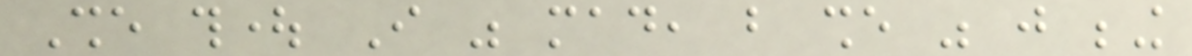She thought I was mad, but she was just being
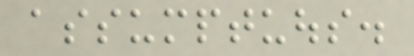assumptuous.
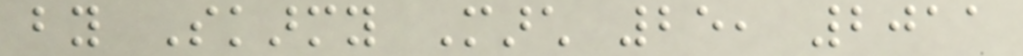by Skarmy March 25, 2011
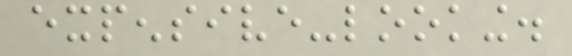expensive-looking.
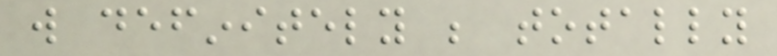will definitely be totally
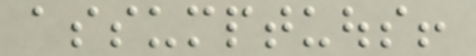assumptuous!
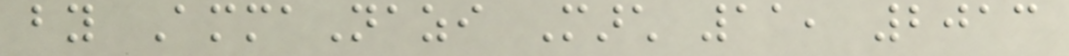by AmmaNazi March 11, 2013
